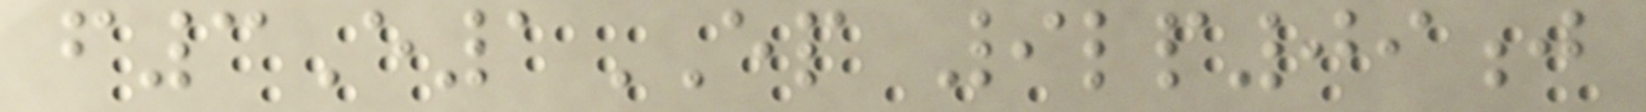f3E1EP 9lp09j
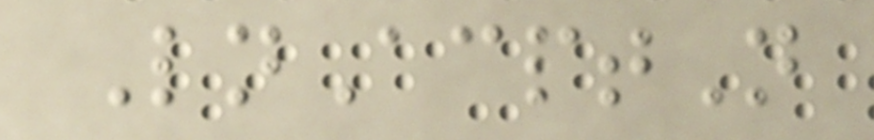LnAcptN
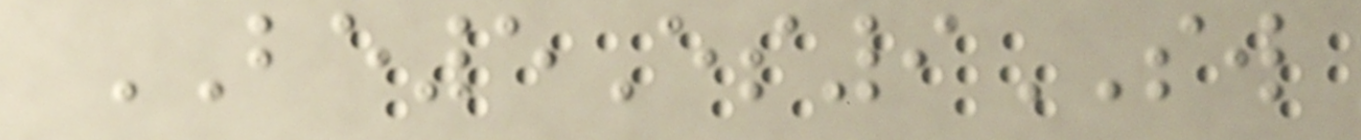BE5Es9SW
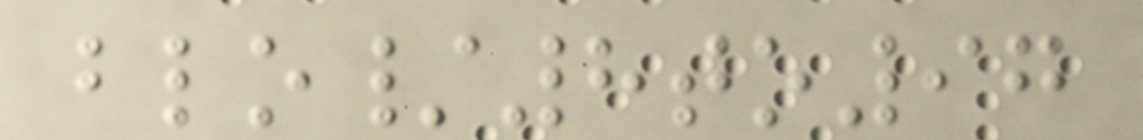blo/8to97
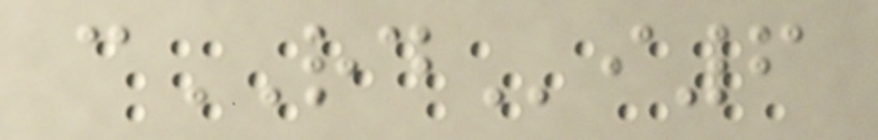cRDi6
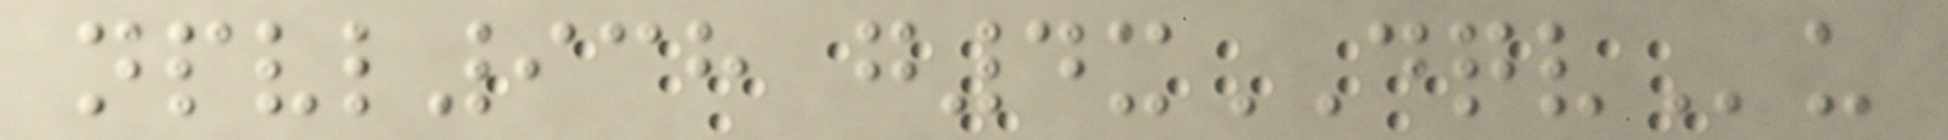npvl938 g4xDQVu
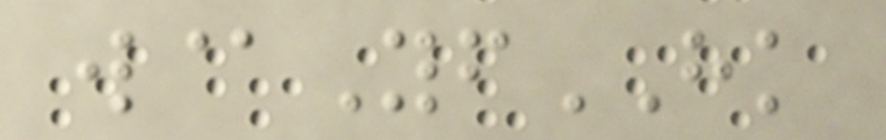w@YfHK
